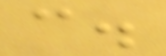c.
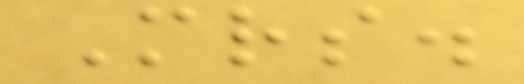Mrs.
